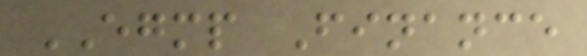EGMP Finance
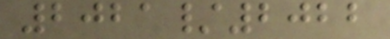2021/2022
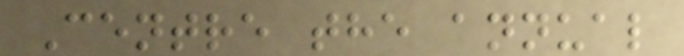Centre the annual
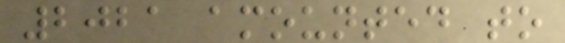2021 amounted to
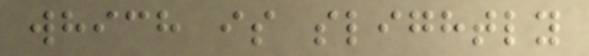which is slightly
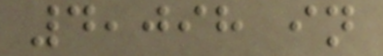4,098 in
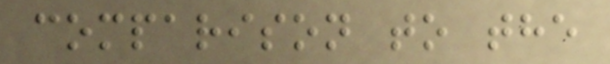comparison to the
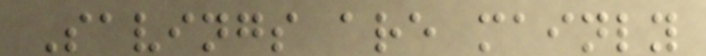Savings are mainly
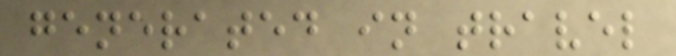generated in travel
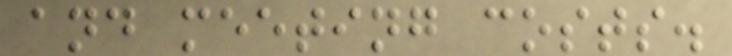and meeting costs.
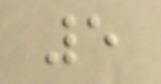5
